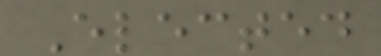Elected
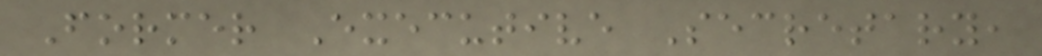Former Executive Secretary,
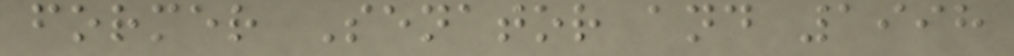former Senator and 1998
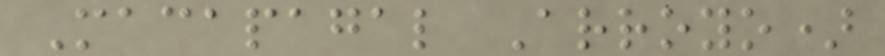Macapagal Arroyo)
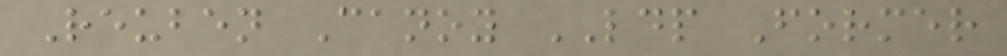Reuben Canoy LDP Former
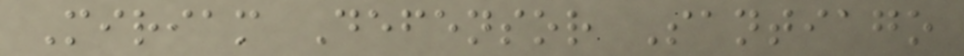Miriam Defensor Santiago
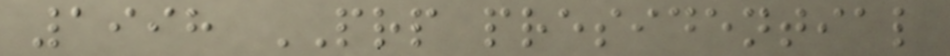1998 PRP presidential
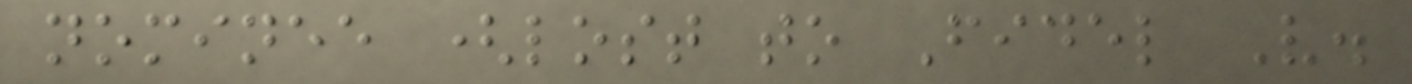nominee (lost to Fidel V.
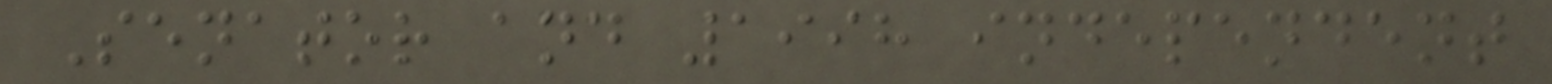Senator and 1998 independent
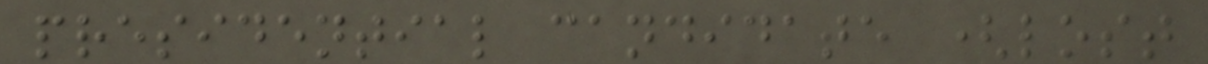presidential candidate (lost
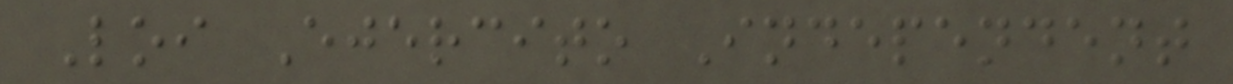Loi Ejercito Independent
